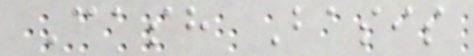Cash Basis
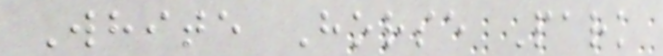White Horse Park
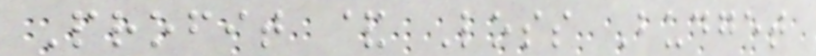Profit & Loss Budget
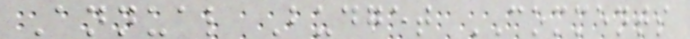Annual Budget COMMENTS
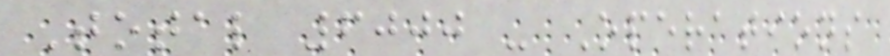Total 6000 - Operations
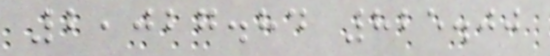2,027.84 825.00
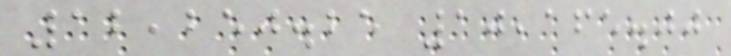12,250.25 10,165.00
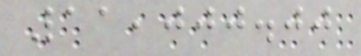11,000.00
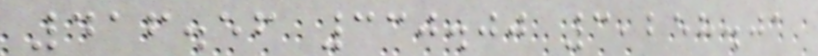416.56 330.00 3,258.01
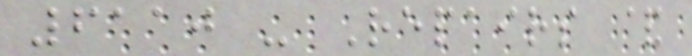6110 - Repairs &
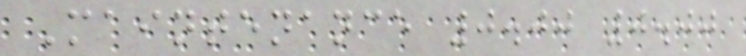Maintenance 0.00 0.00
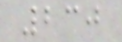230
